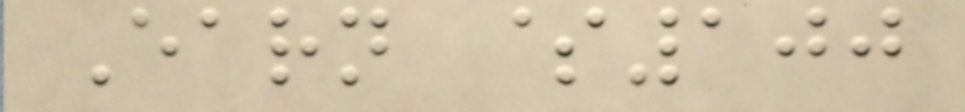Earn $100
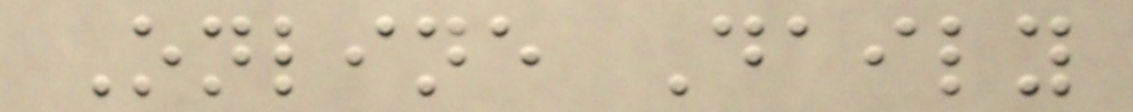Online Daily
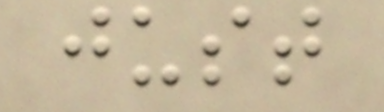just
